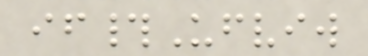if#Ufviw
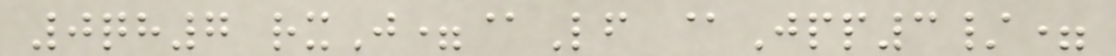0qh7 rxJ=@Lf @Jpp3/=
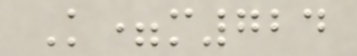K=m724
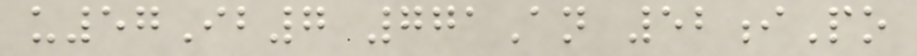u57Ib7 771An 52iPo
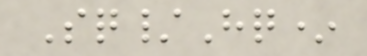Sq/Hq*
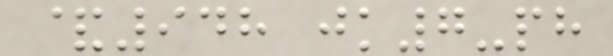&948 jk7-ph
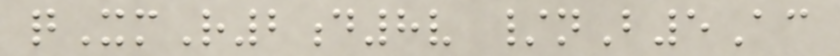qXmR2d8v /nB5Ac
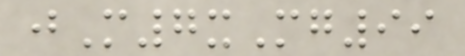jM7xMg99
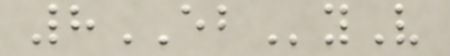8EByV
